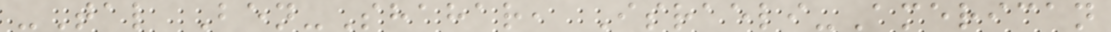-Tal Ben-Shahar, Israeli-American
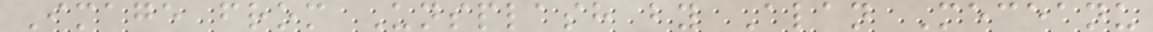Image from Unsplash by Alan Meceanu
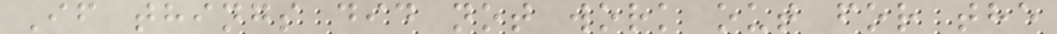If things did not work out for the
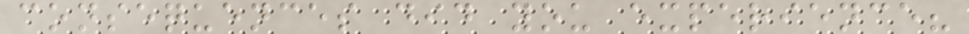consequences did you experience?
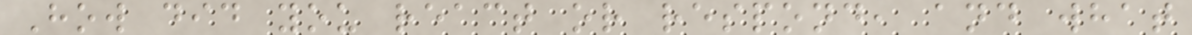How did you react or respond, and what
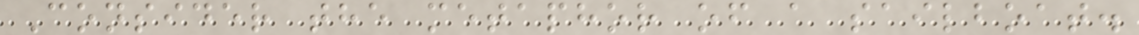Consider the metaphor of a sailboat.
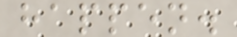happen.
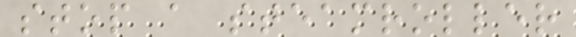stop a steamroller
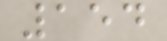154
